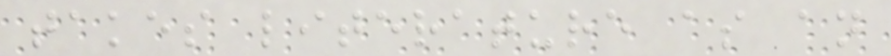takes literature as an
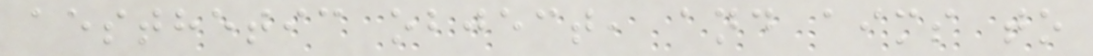aesthetic object, and aims to
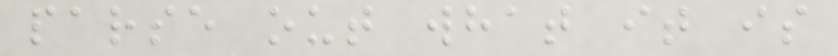parse out what it is
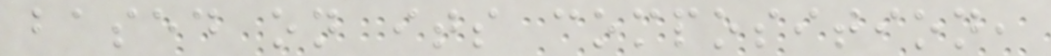based on its composition,
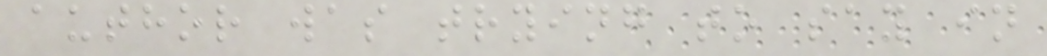author was trying to say in
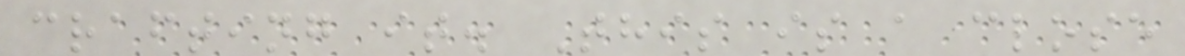crafting it. This is a close
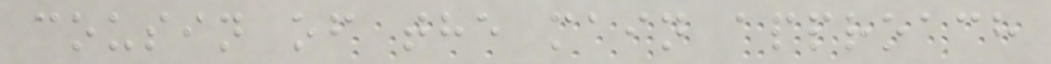cousin of the main approach
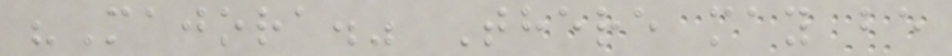"Majora." There may be
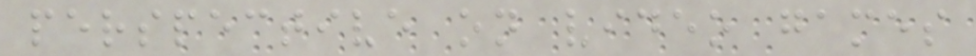perspective on video games
